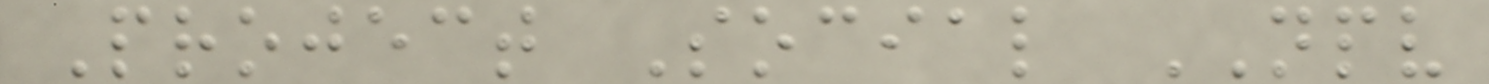Project Social NPV
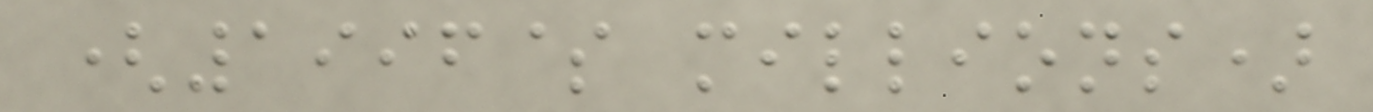(1996$ millions)
